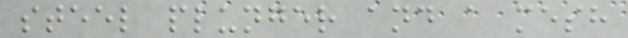steel plunger and a mesh
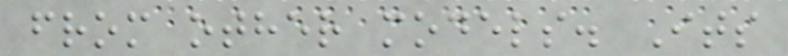from other models. Its
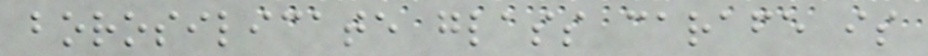borosilicate glass carafe is
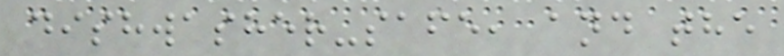dishwasher-safe, and the
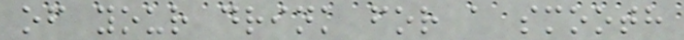of your drink for a smooth
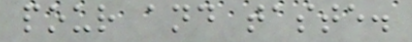pour and taste.
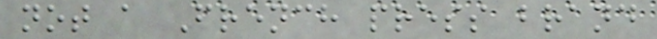not a French press brand
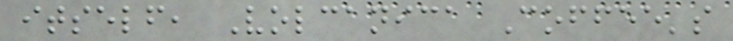itself, Volcanica Coffee's
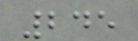245
